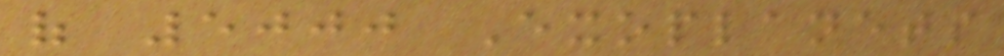of 5000 Exoplanets
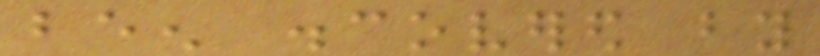been discovered by
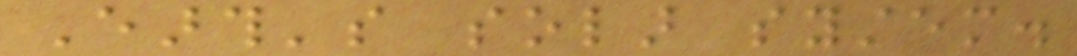Earth's solar system.
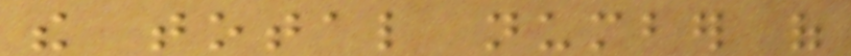the total number of
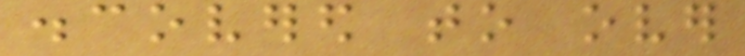discovered to over
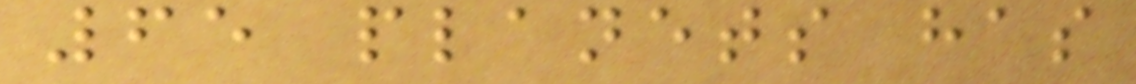65 planets has
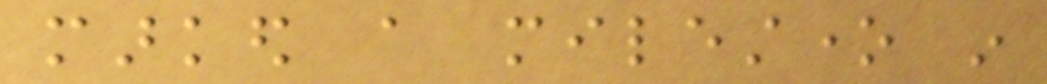marked a milestone in
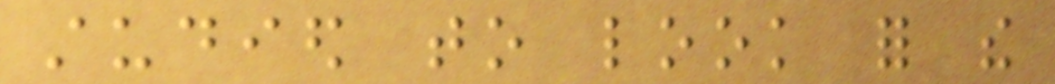studied to look for the
